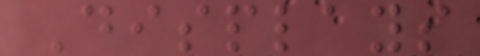Displays
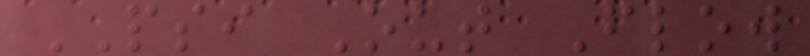PSI Out Flow
